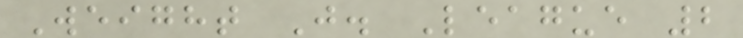Weight J. League 2
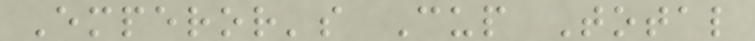Emperor's Cup Total
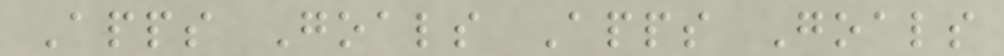Apps Goals Apps Goals
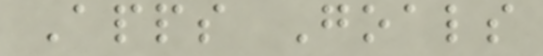Apps Goals
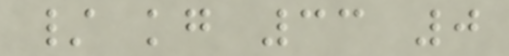/ kg 33 0
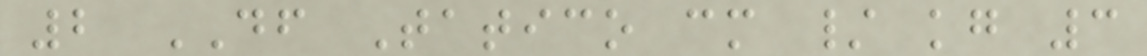2 DF Tatico cm / kg 3
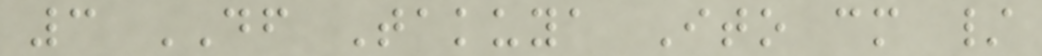3 DF Takuya Ito cm /
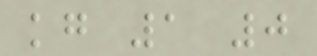kg 1 0
